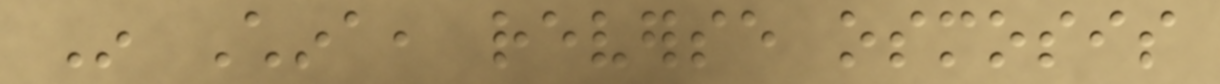In China, reverse osmosis
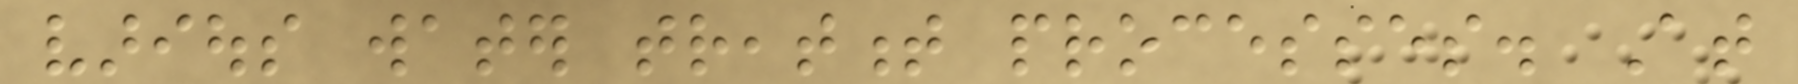various water treatment processes. At
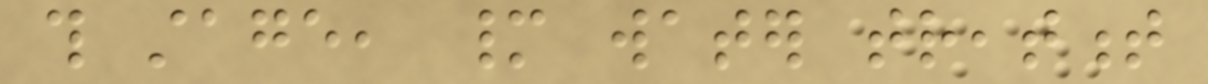this stage, many water treatment
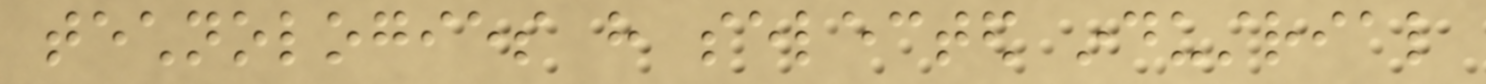technologies have selected industrial
